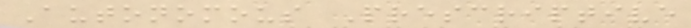Autonomous Prescriptive
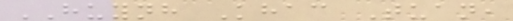HUYNH Khac Tuan,
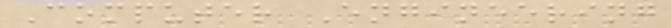Computer Engineering
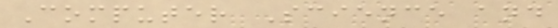Computer Science and
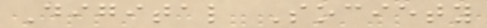Digital Society
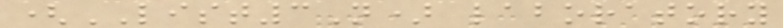(LIST3N) laboratory
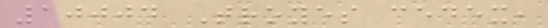10004 Troyes cedex,
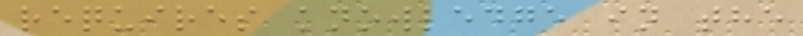requires knowledge in the
